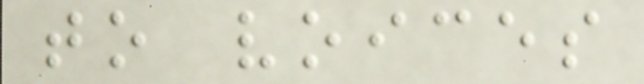to voices
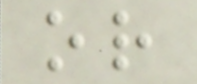or
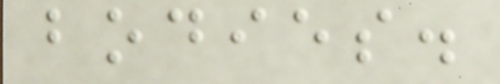bodies.
